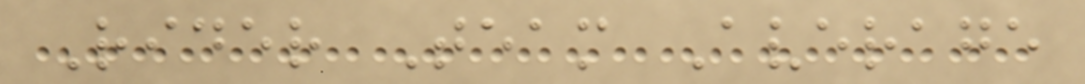Rider Team Average
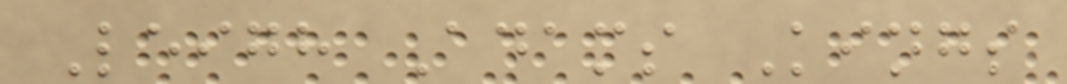Leigh Adams Kings
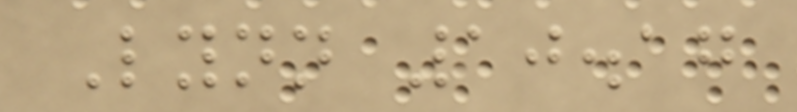Lynn 10.17
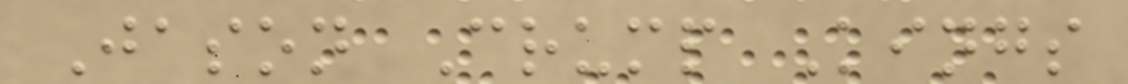Jason Crump Kings
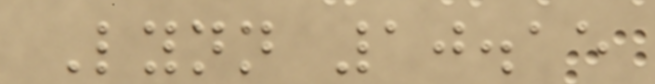Lynn 10.15
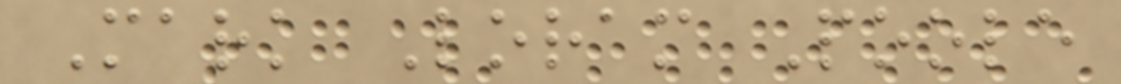Mark Loram Poole
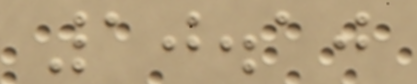10.10
